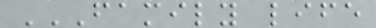FAMILY LIFE
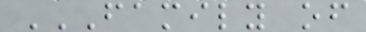FAMILY OF
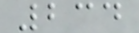234
